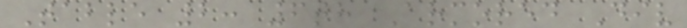Table 2: 6th Armored Div
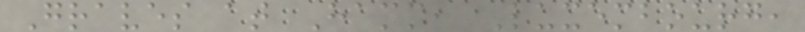Graves at Hamm, Luxembourg,
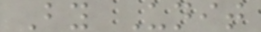By Unit
